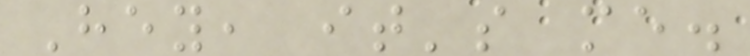Hey, it's me.
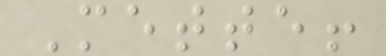Mette!
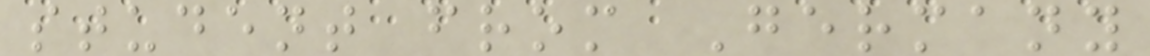student from Germany
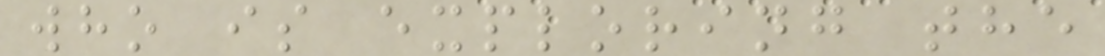who is exploring the
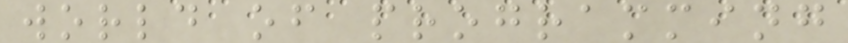world of programming
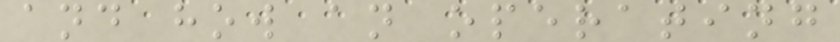and how an operating
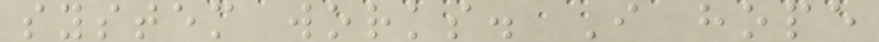system works. I hope
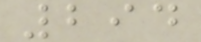294
